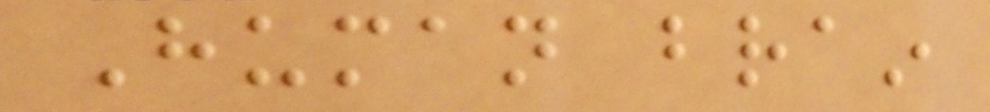Human brain
